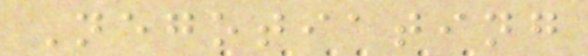Negotiating
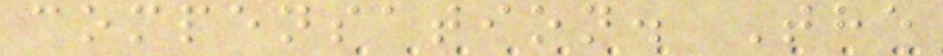compensation. The
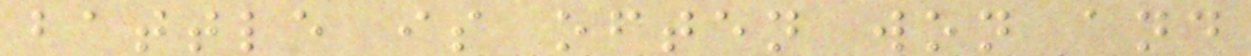battle is often won and
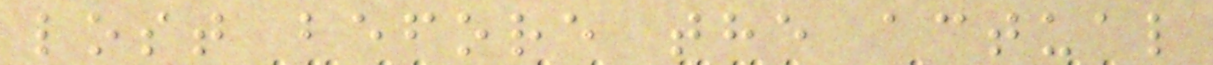lost before the actual
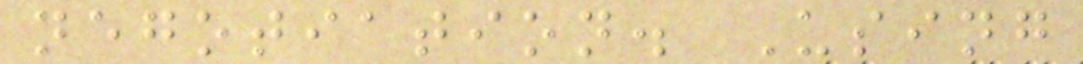negotiation. Using
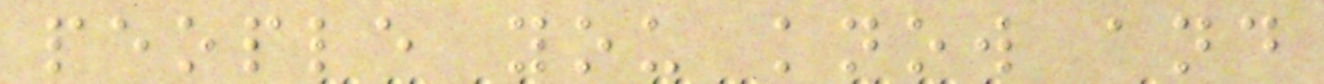people you know and
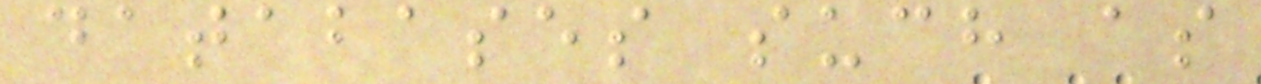databases such as
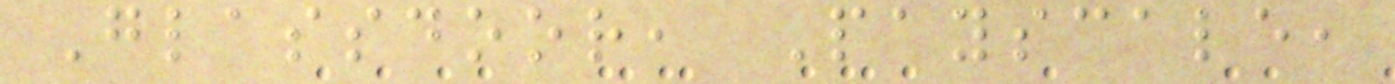Glassdoor, Payscale,
